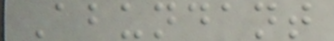Abundant
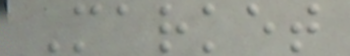Market
